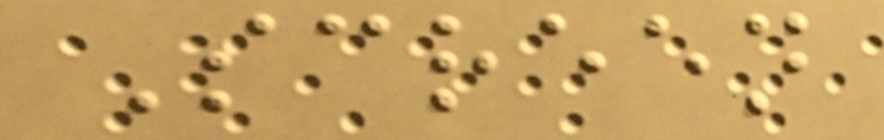Screen
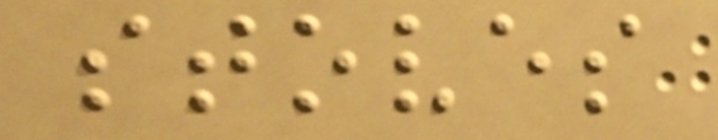stoves
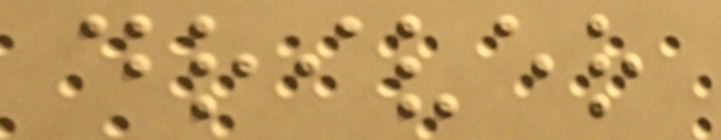driver
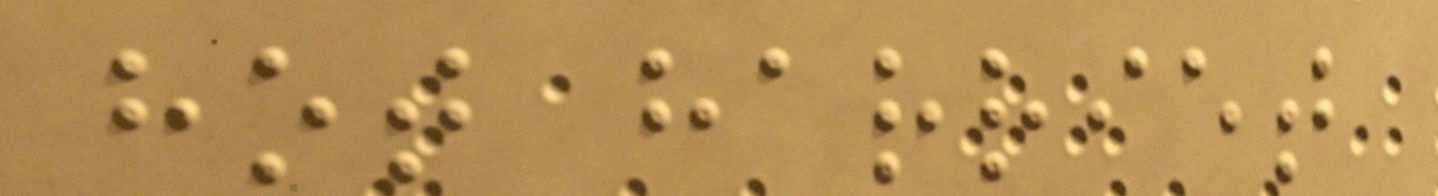hot harriet
